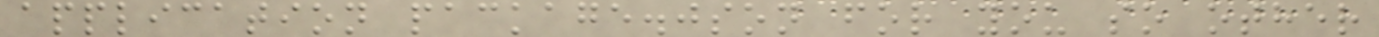application package.json for you so other
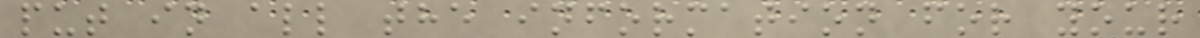put in all the information for your
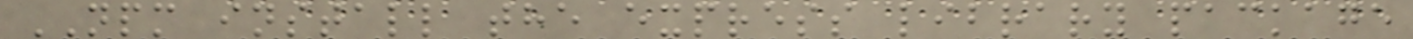NPM install the express library package
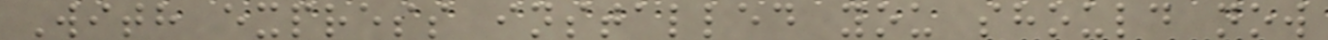With express installed you should now
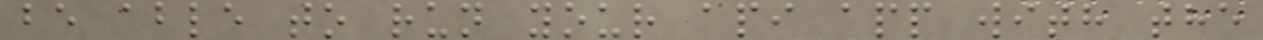be able to run your api app with the
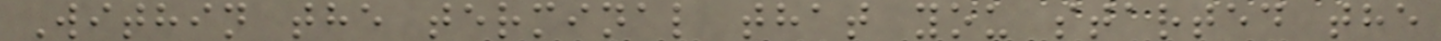Within the terminal that you started the
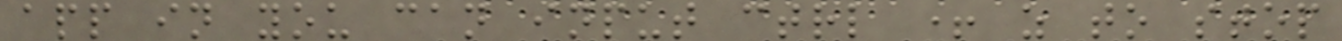app in you can input ctrl + z to stop
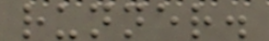runner.
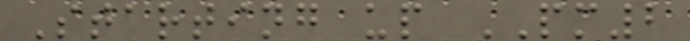Starting up PM2
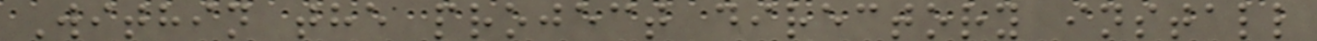Within the project directory install
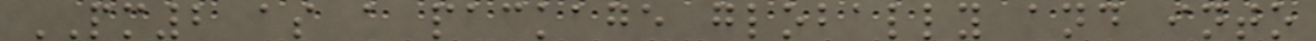PM2 as a package globally and into
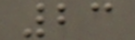23
